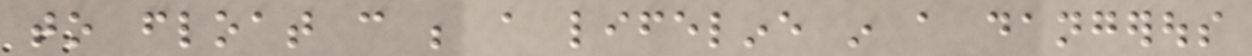to float can be a lifeline in a dangerous
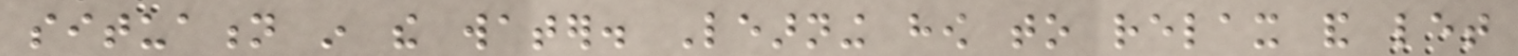situation in the water. Learning how to relax and let
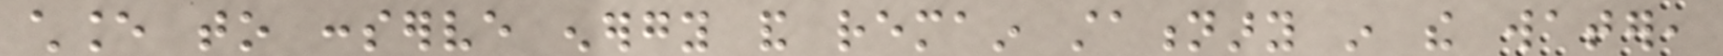chance to conserve energy and remain stationary in the water,
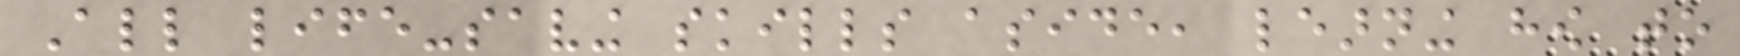All life-saving skills aside, learning how to
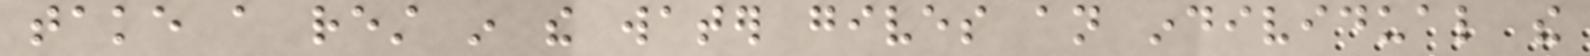take a rest in the water gives an individual the
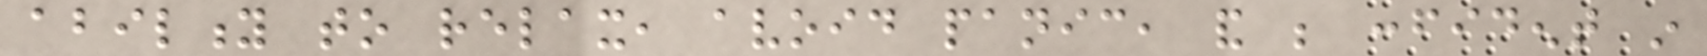ability to relax, avoid panic, and be confident in
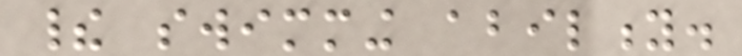their swimming ability.
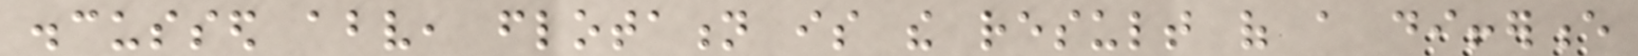discussed above, flotation is the result of a difference
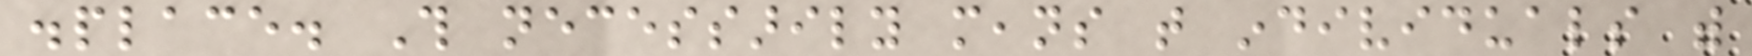displace. This necessarily means that individuals with
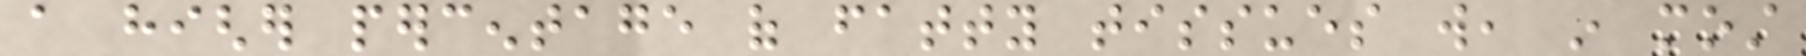a higher percentage of fatty tissues will, in most
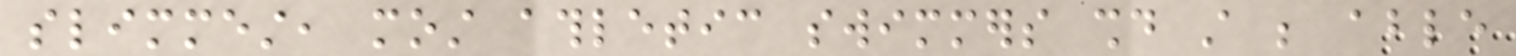slimmest, most athletic swimmers should still be able
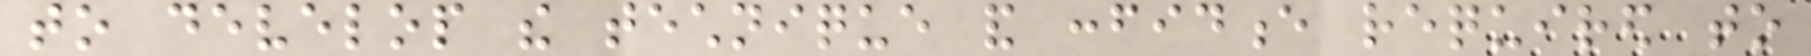to develop the technique and confidence required to
